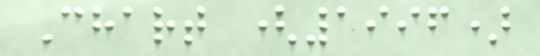Chart (1996)
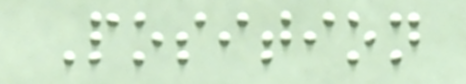Position
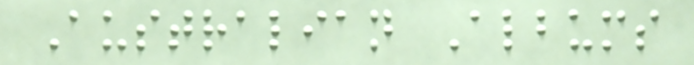Australian Albums
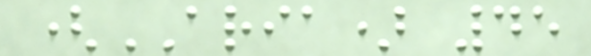(ARIA) 45
